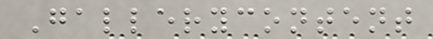Gallerycontent
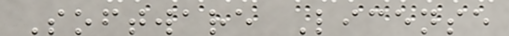Software License
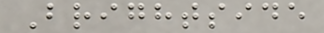Brightside
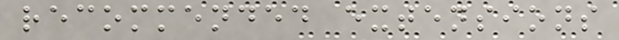recommended extensions
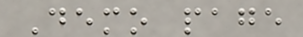Demo page
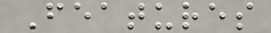Features
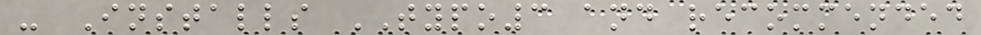- Installs TYPO3 and recommended
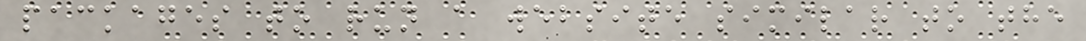packages to run a website similar to the
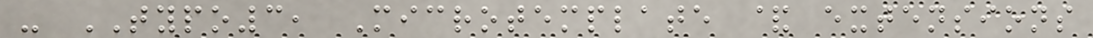- TYPO3, Microtemplate & extensions
